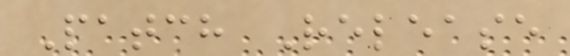Patch Release
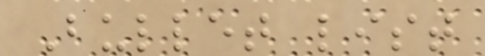Bullet list
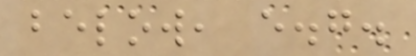below, e.g.
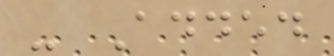- Added
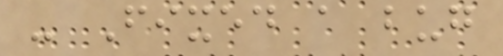- Fixed a bug
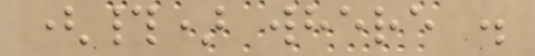(#) where .
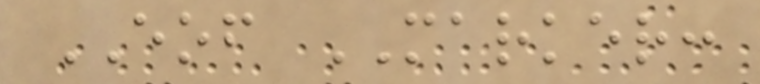EOF MARKER:
